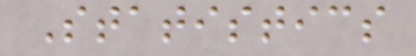Statistics
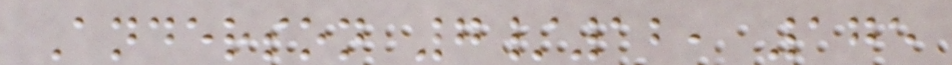Anderson 7/12, 175
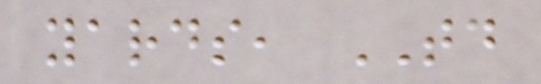yards, TD
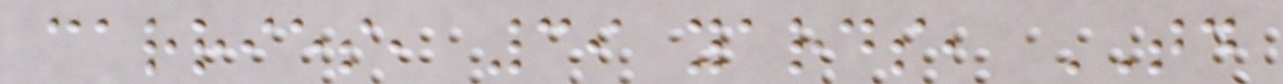carries, 39 yards, TD
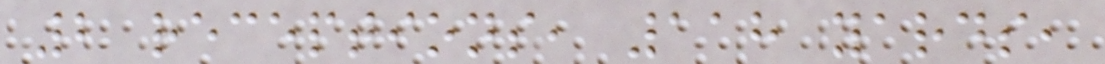2 receptions, 118 yards,
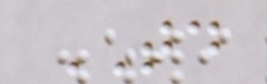TD
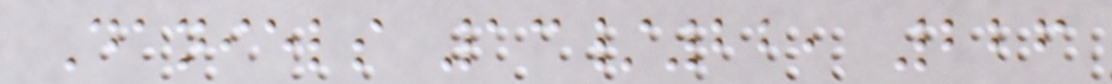Daniels 13/22, 226
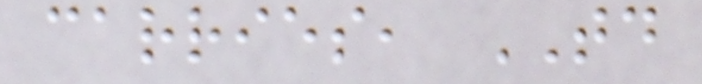carries, TD
